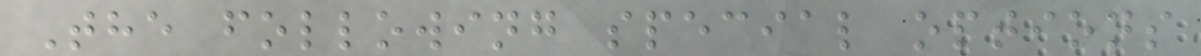The following special options
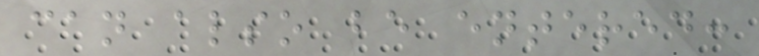can also be entered:
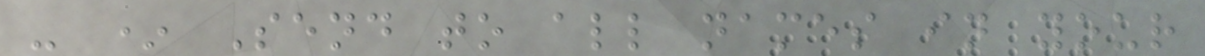- * Send to all names in your
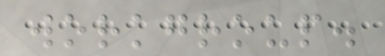workgroup.
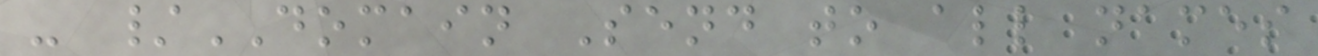- /DOMAIN Send to all names
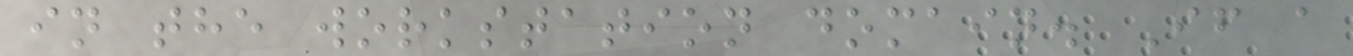in the workstation domain. If a
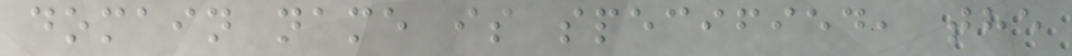domain name is specified, the
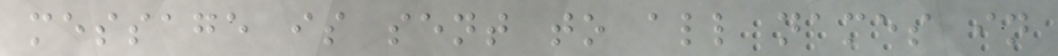message is sent to all names in
